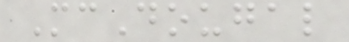McDougal
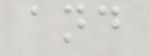and
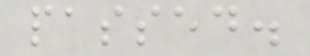passed.
